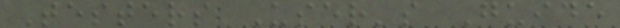Testers User's Guide
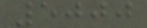5000
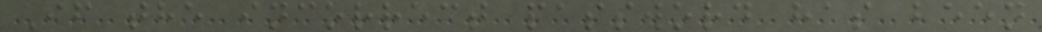If the incorrect password has been
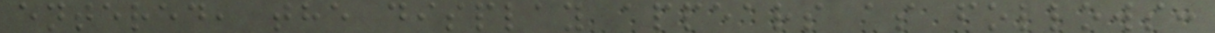entered, the display appears as follows:
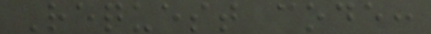Request code:
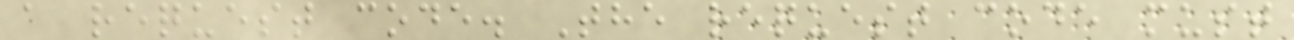a request code. The request code must
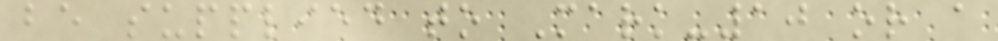be supplied to Mark-10 or a
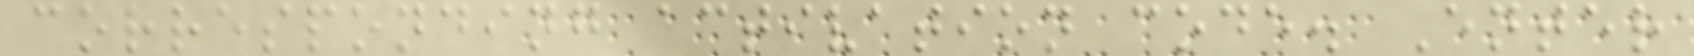corresponding activation code. Enter
